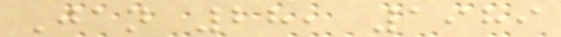Jan 28, 1989
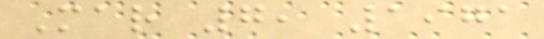Mar 7, 1971
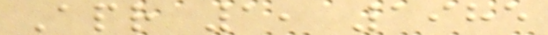Apr 1, 1985
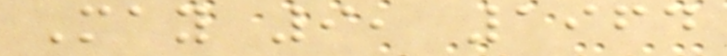May 9, 1964
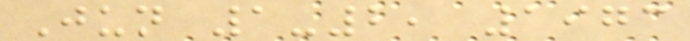Jun 1-2, 1973
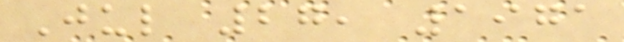Jul 27, 1971
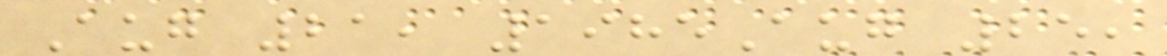Aug 21, 1985Aug 25,
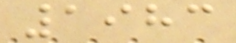1983
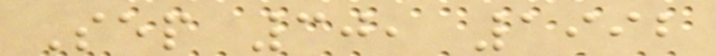Sep 30, 1992
